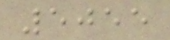5055
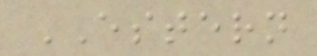ESTERN
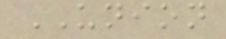UNION
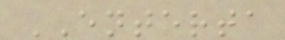ENTERTA
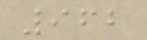962
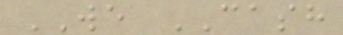WE CASH
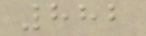882
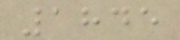1845
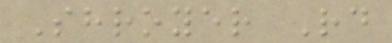Shroyer Rd
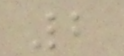2
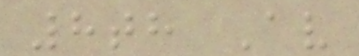8th Av
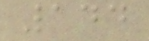144
